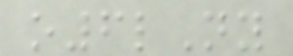o6lNy
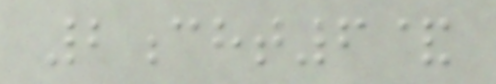2cht6&
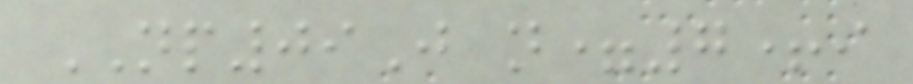NP09J n=7+i
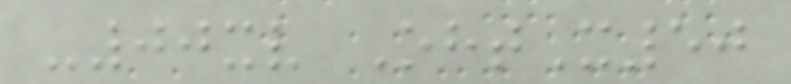-00xv OhtX50
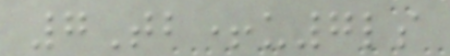7Tb+u7ls
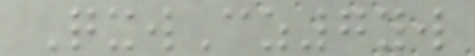QxwCz7yw
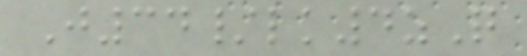J34/lk4zQ
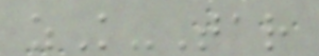zK-Tar
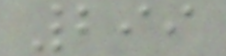299
